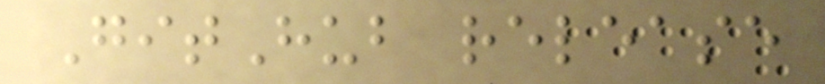GitHub release
